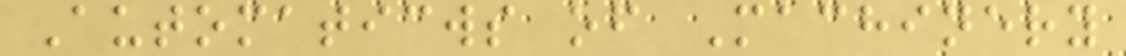Automaticws of Machinery
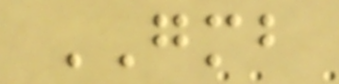GMB
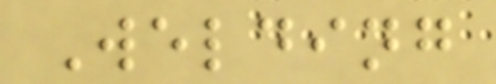Welding
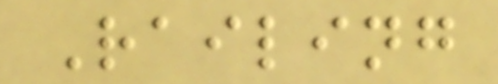Railing
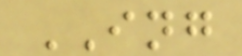ING
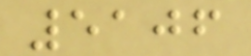5106
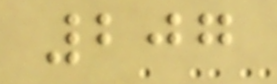207
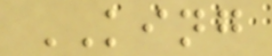KING
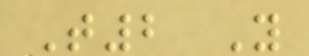T2 Y
